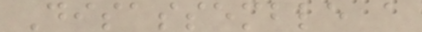Disassemble a
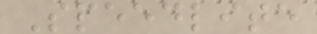Speedlite
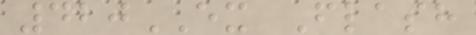420EX Flash
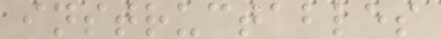instructables
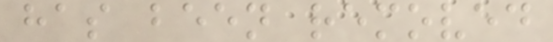has been removed
